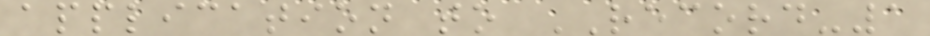application to RECORD-1
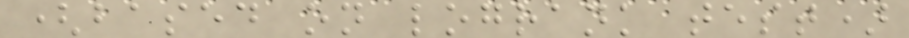(based on logrank test)
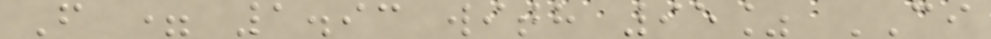F = 1.93 with 95% CI
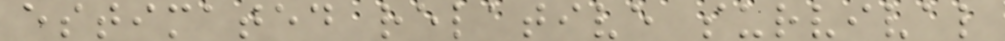estimated relative survival
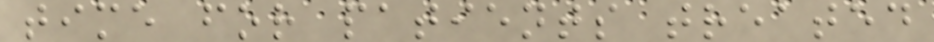time for patients treated
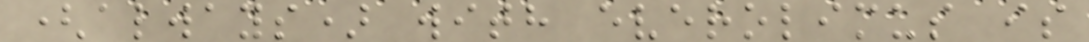(always) with everolimus is
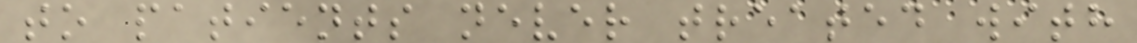to patients never treated with
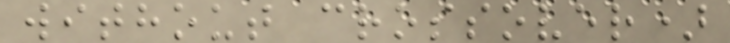without crossover)
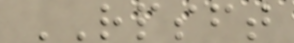RPSFT
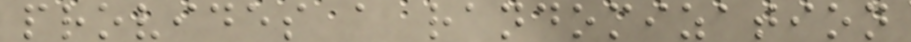provides a randomization
